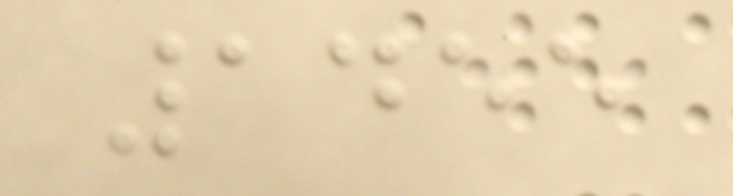1455
